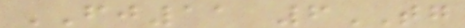FJ11 6TG
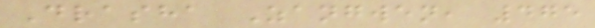Drasha Zangwen, 475
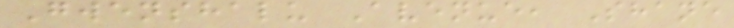Gwenshalu Avenue, Shane
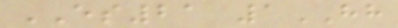ES21 1HH
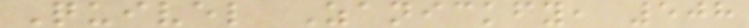Quivel Zanickfy, 508
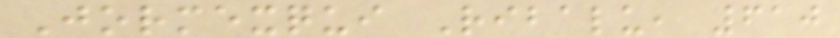Jormexqui Ribalu, 610
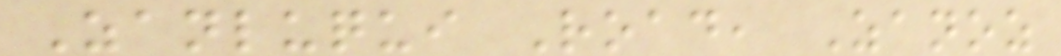Zanluqui Road, Zanoz
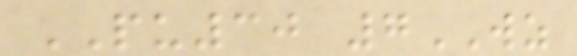PU30 7WZ
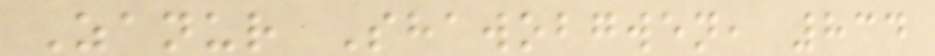Zanur Shawobgwen, 834
